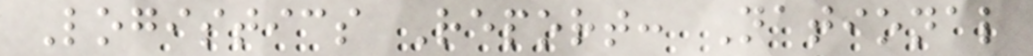Logistics Report: National
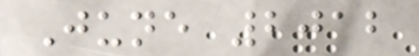June 2012
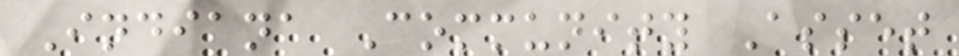Indiana Community Asset
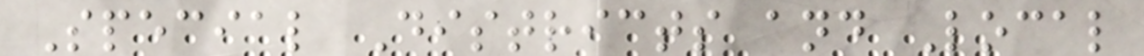Special Districts and Local
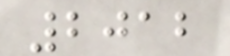2012
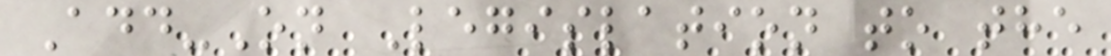Add-On Legislation to the
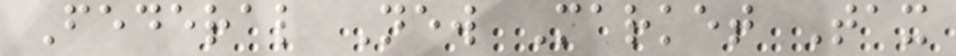Federal New Market Tax
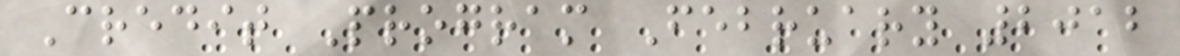Credit Program February 2012
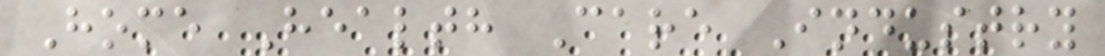Home Health Care Industry
